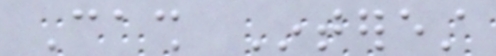Cash Interest
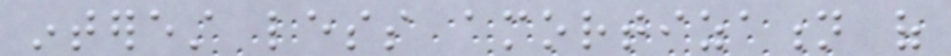interest less amortization of
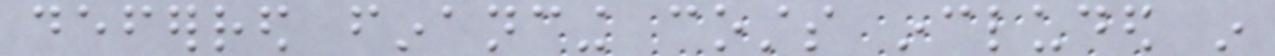deferred financing costs included in
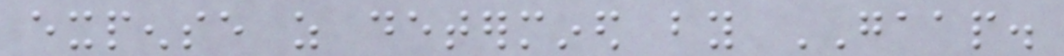expense as determined by GAAP.
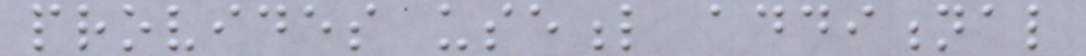provides useful additional
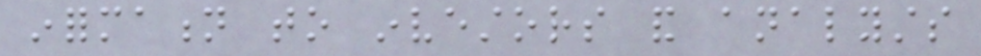information to investors and analysts
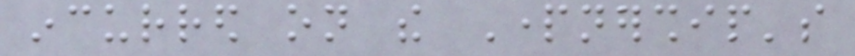incurred on the Partnership's
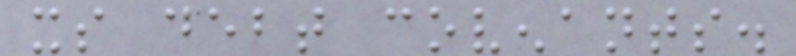its debt covenants.
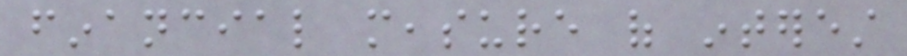financial measure of interest
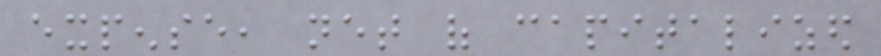expense, net of capitalized
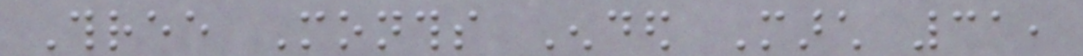Three Months Ended March 31,
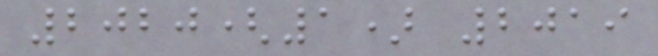2020(1) 2019
